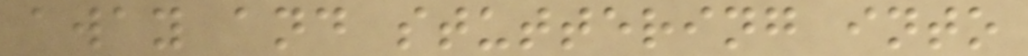away and stuttering into
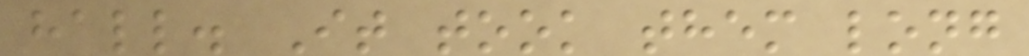hall. It took them long
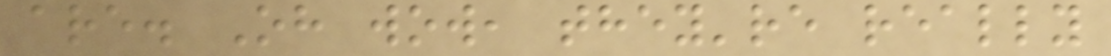are. Oh wow, they're really
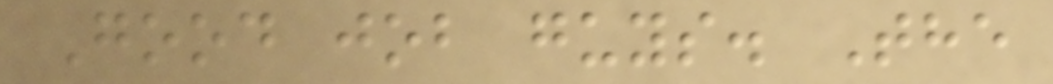Good job guys. The
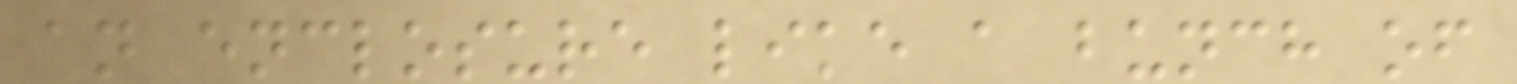an enclosure like a bunch of
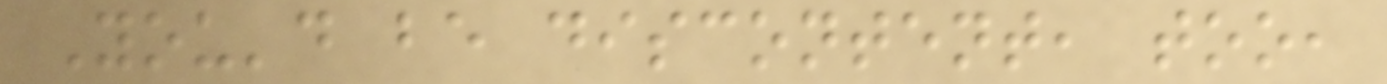You'd be discontent, too,
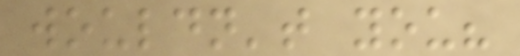wouldn't you?
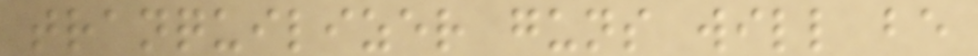tranquilizer guns will be
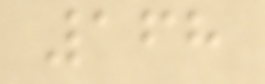168
